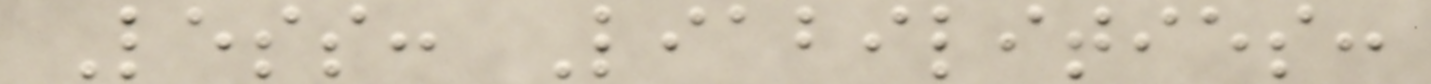Less: Liabilities:
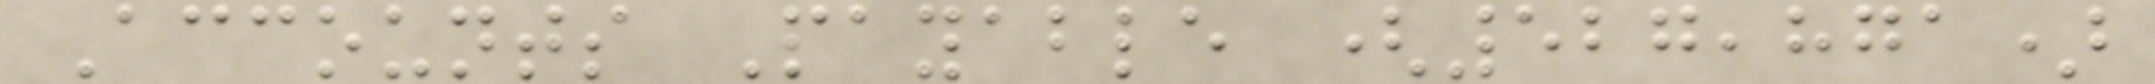Accounts Payable (527,871)
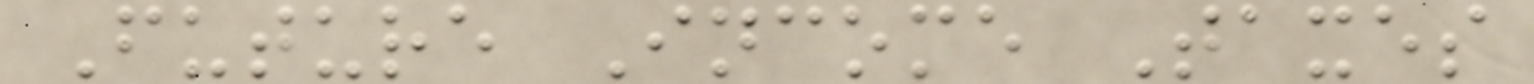Future Income Taxes
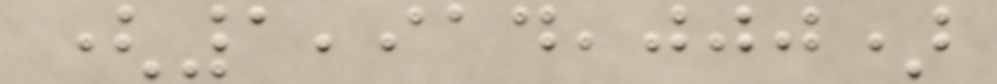(1,914,000)
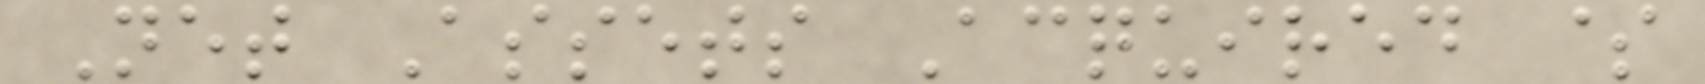Net Assets Acquired $
